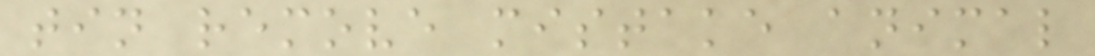tin remove mistake animal
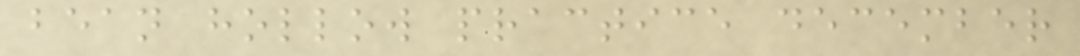bean hollow practice december
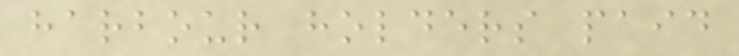harbour holders paid
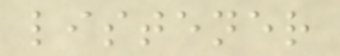listener
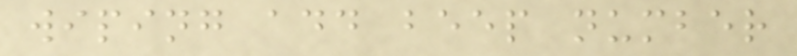wiping add beep number
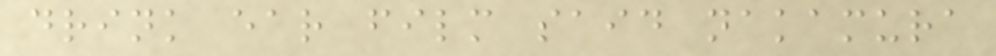drink ear film said nakamura
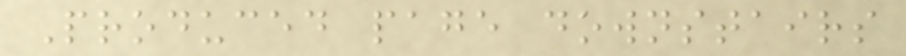Produced page downstairs
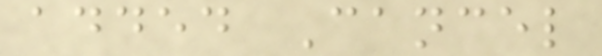added Cancel
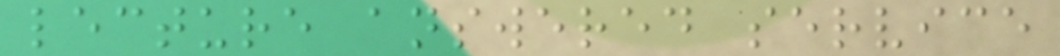lecture answered service
